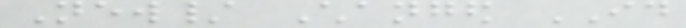New/ Changed ID
